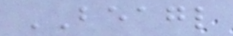BEAGL
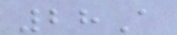28A
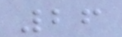26
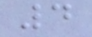4
